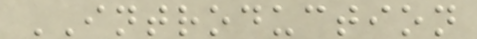INTRODUCTION
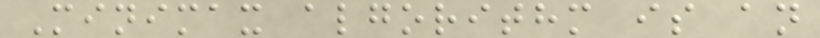Minimax algorithm is an
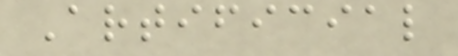Artificial
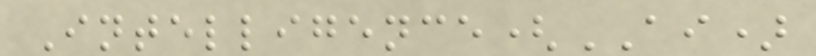Intelligence(AI)
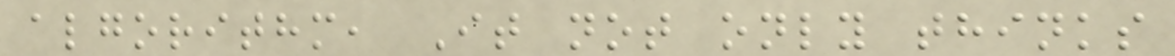algorithm, It not only thinks
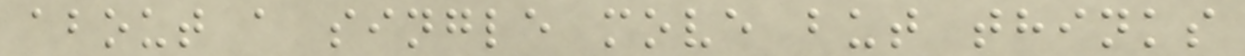about a single move but thinks
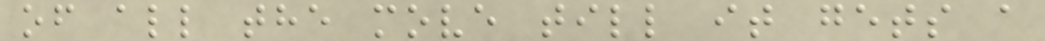of all the move till it gets a
